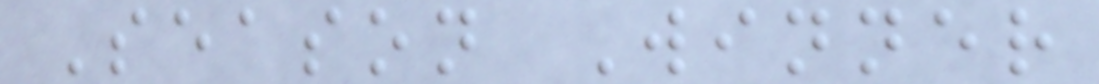Season Winner
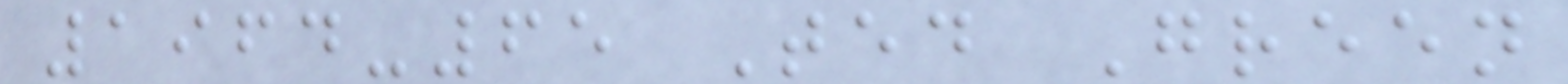1964-65 Ted Green
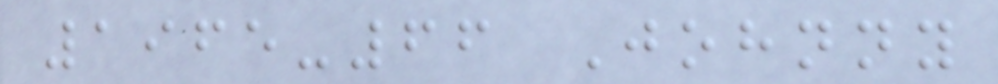1965-66 Johnny
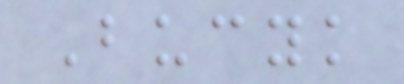Bucyk
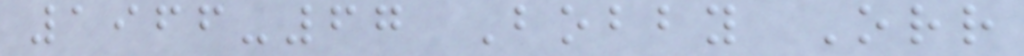1966-67 Bobby Orr
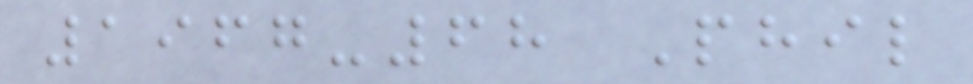1967-68 Phil
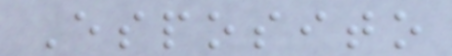Esposito
